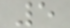5
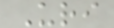Uri
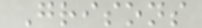Grisons
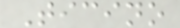Ticino
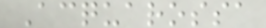Acquarossa
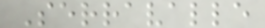Serravalle
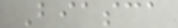Biasca
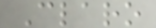Claro
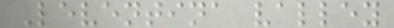Leventina valley
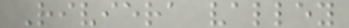Riviera valley
